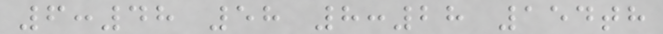6:48 58 8:28 154th
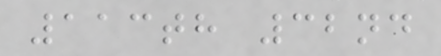113th 32nd
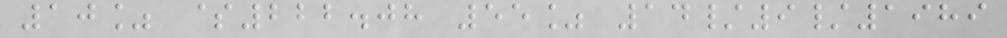10% $222.08 55% 14/9/1989
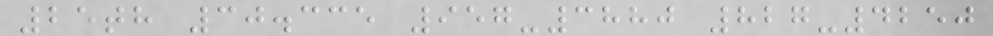25th 30.335 957-3880 827-4250
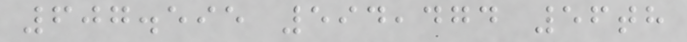607.595 594,474 56th
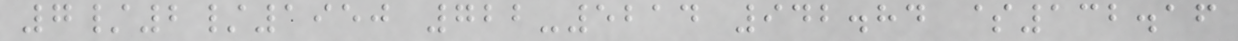7/2/1950 722-5214 942.84 $132.16
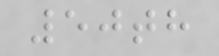50th
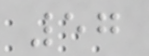57
